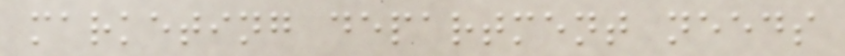marketing department needs
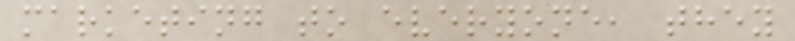marketing to everyone, they
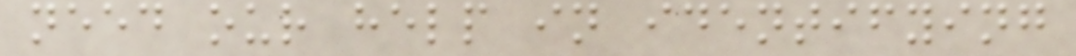need our help in identifying
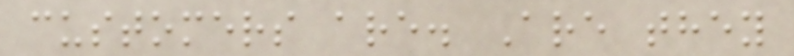customers are. Are they
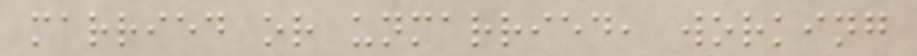married or unmarried, working
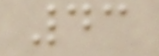43
